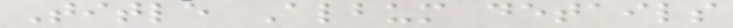Title Album details
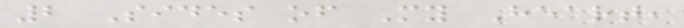2 Sides of My Heart,
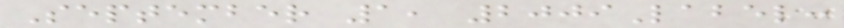September 1, 2009Label:
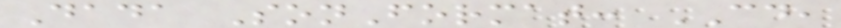Dada SonFormat: CD,
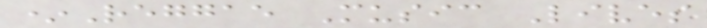*Reggae Music Lives
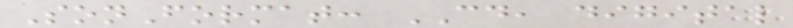SonFormat: CD, digital
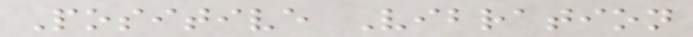Positive Vibration
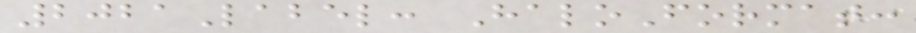2021Label: HaloFormat:
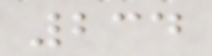234
